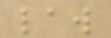law
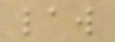law
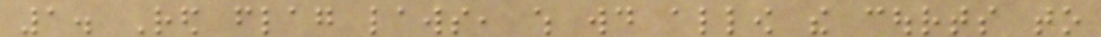1. Red flag laws, which would allow the courts to
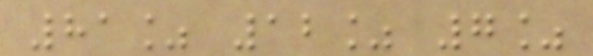81% 12% 7%
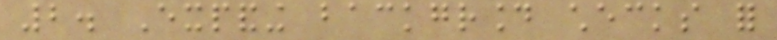2. Expanding background checks for
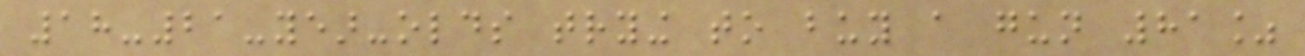18-21-year-olds trying to buy a gun 81%
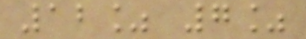12% 7%
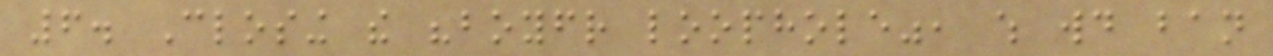6. Closing the "boyfriend loophole", which would ban
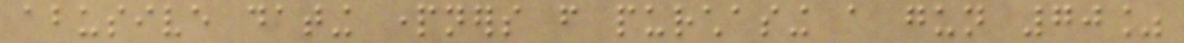abusive dating partners from purchasing a gun 70%
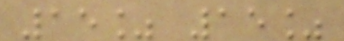15% 15%
